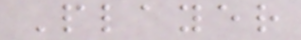Player
